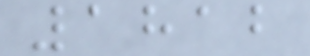1812
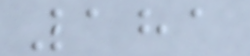181
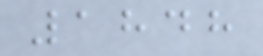1848
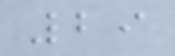29
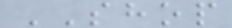SHOP
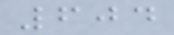604
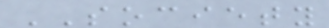SOCIETY
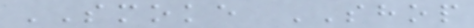SMOKE SHOP
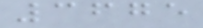3675
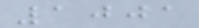1001
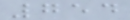754
